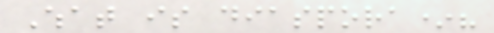What is diaspora*?
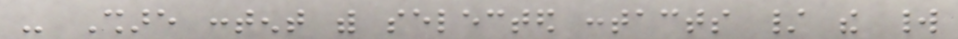- Share content with selected contacts / the world
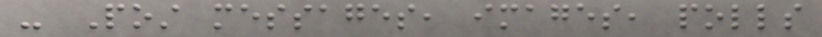- Post messages, images, polls
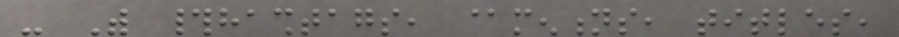- With #hashtags, @mentions, titles,
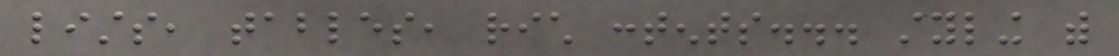lists, tables, rich contents... styling with
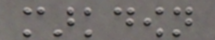markdown
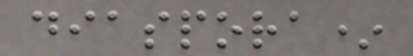diaspora*
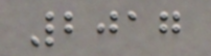2017
